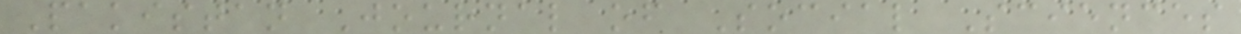Pakistan Journal of Social Sciences
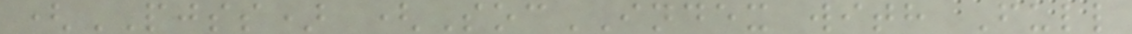(PJSS) (SocINDEX with Full
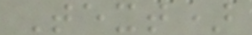Text)
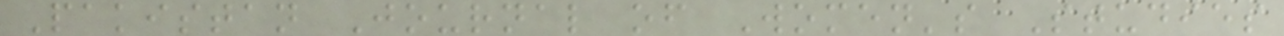Pakistan Journal of Women's Studies
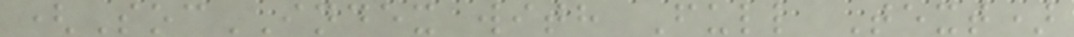(SocINDEX with Full Text)
